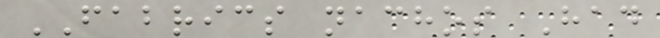FABRICS nachos Had
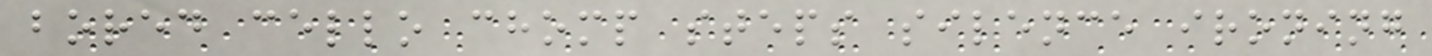bored cello chomp steps silence ironing
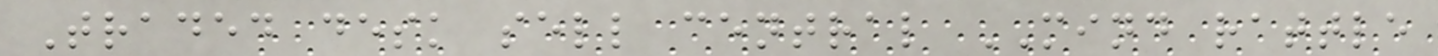Traded desk sell central MIND rattle
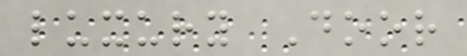luxury Door
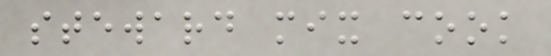steward mix cook
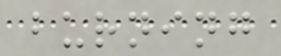burning
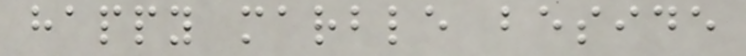happy marble beside
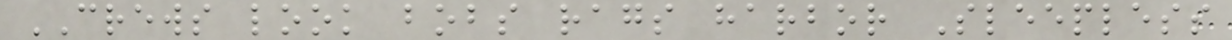CREWS look bobs rags harbor Sleepless
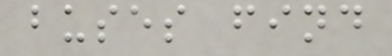buses find
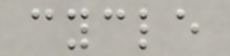cycle
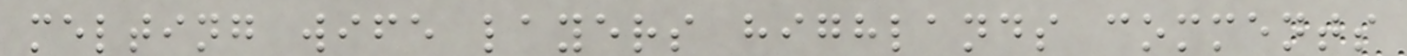melting wife layers highlands comments
